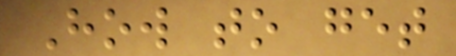How to get
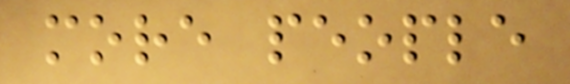more people
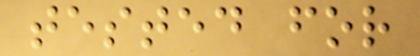tested for
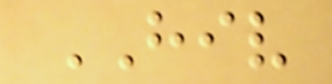HIV
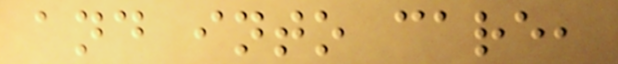and into care,
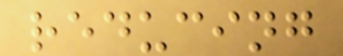reducing
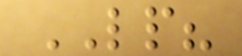LP?
